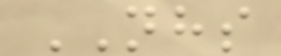NHS
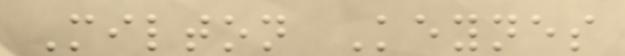Milton Keynes
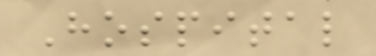Hospital
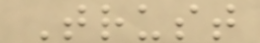Trust
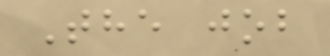The job
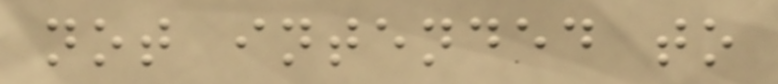not intended to
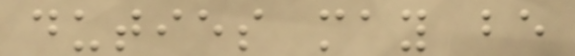duties may be
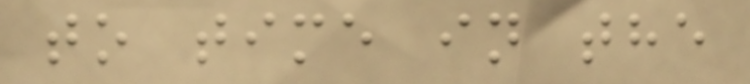to time in the
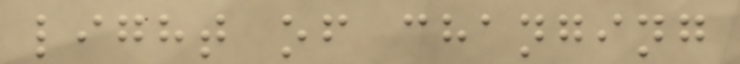light of changing
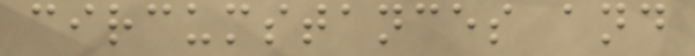circumstances and
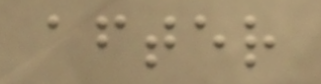after
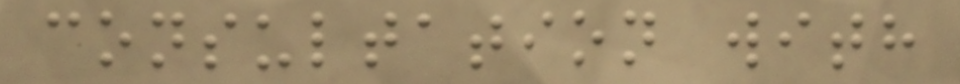consultation with
